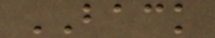BACK
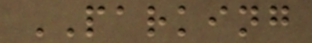PARKING
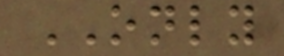ONLY
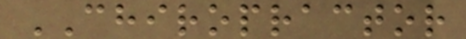CHIROPRACTOR
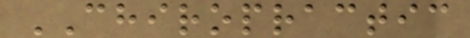CHIROPRACTIC
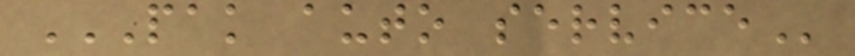PAK AUTO SERVICE
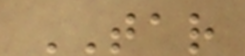TAR
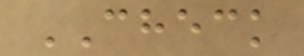CHECK
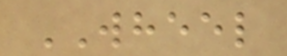WHEEL
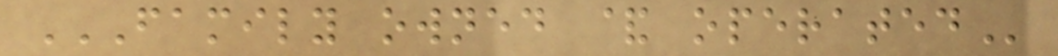FAMILY OWNED & OPERATED
